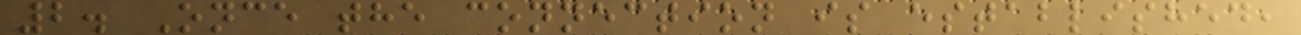2. Once the connection is established,
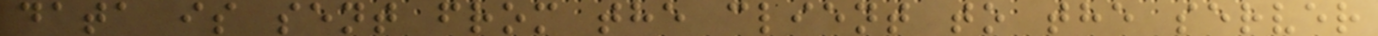data is sent from the client to the server
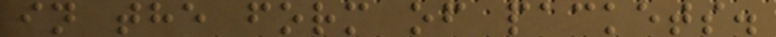in the form of packets.
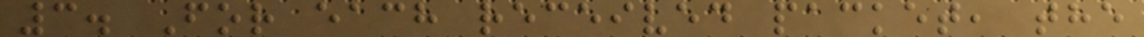3. For each received packet, the
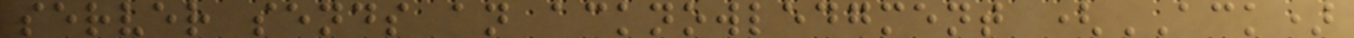server sends an acknowledgment (ACK)
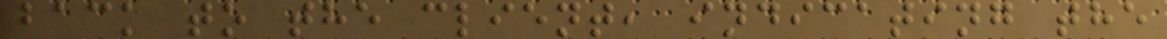back to the client, indicating the
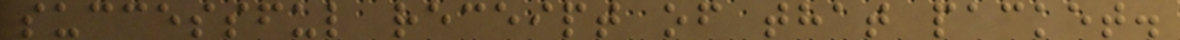successful receipt of that packet.
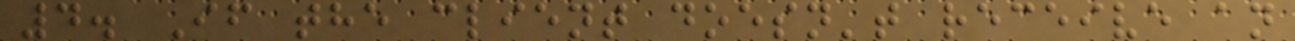4. If the client doesn't receive an
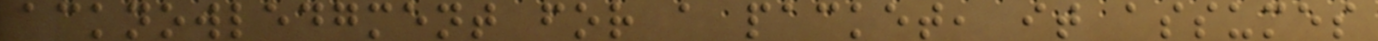acknowledgment for a packet, it assumes
